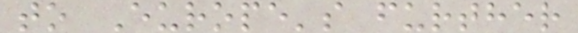to Europe's further
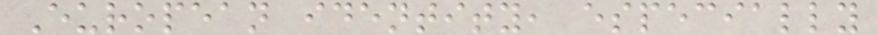European identity, especially
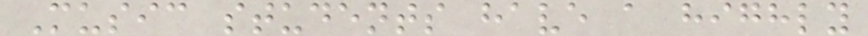Music students have a highly
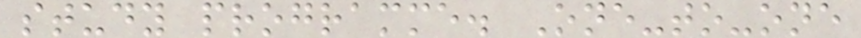study programme. One-to-one
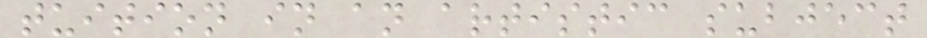tuition in an artistic subject
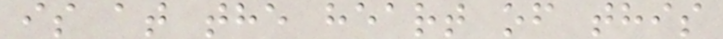is at the heart of this
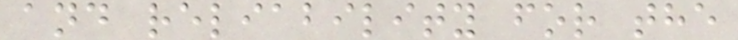and reliability for the
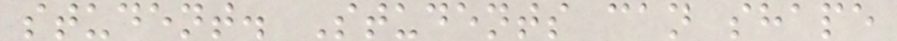student. Students can shape
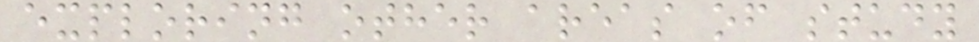exploring other areas of study
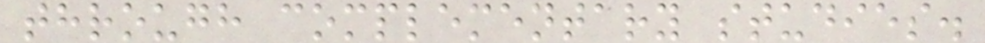through complementary studies.
